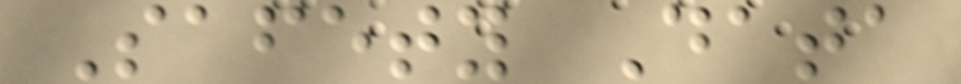Safety Data
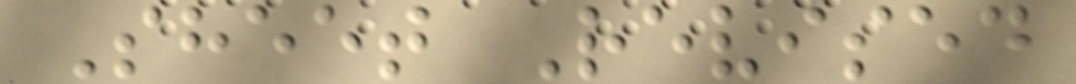Sheet Revised
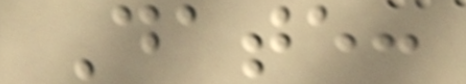Date:
